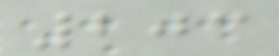203
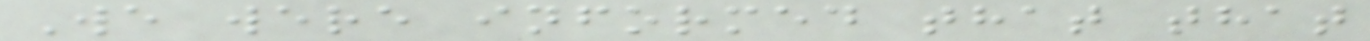We were informed that that
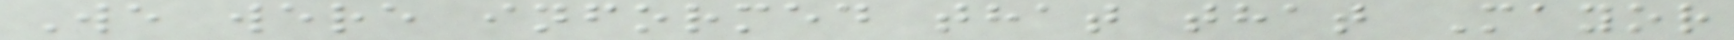We were informed that that Mayor
